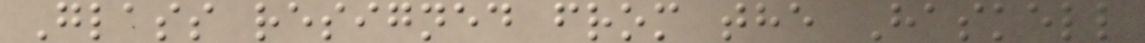Glass resigned from the Haskell
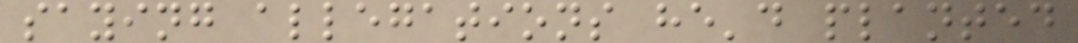saying allegations he'd planted
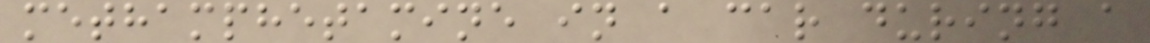methamphetamine in a car during a
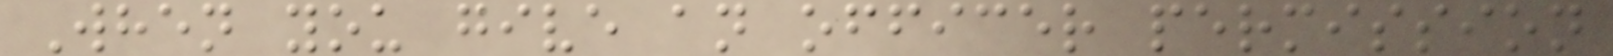When you give an officer permission
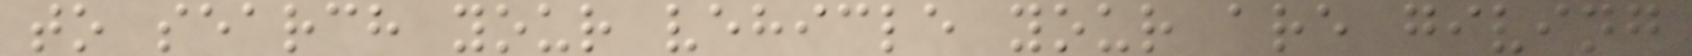to search your vehicle your are giving
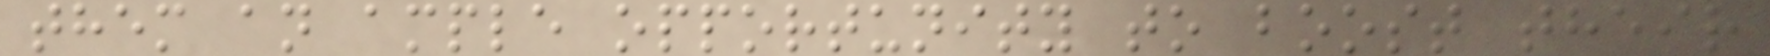them an ample opportunity to boost their
